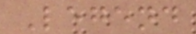Legend
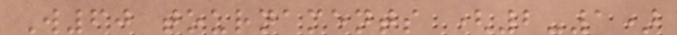W60 tournaments (2-1)
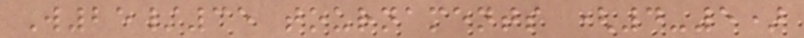W25/35 tournaments (4-5)
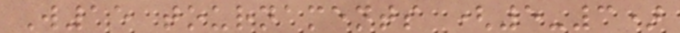W15 tournaments (5-3)
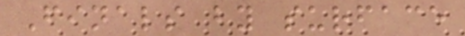Finals by surface
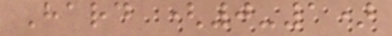Hard (0-1)
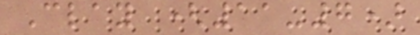Clay (11-7)
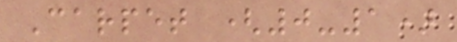Carpet (0-1)
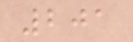201
